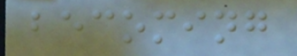becoming
